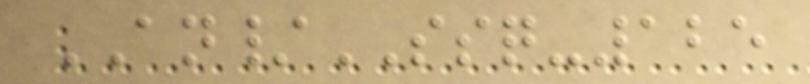AN/SSQ-125
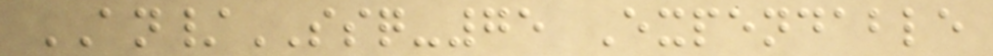AN/SSQ-75 Expendable
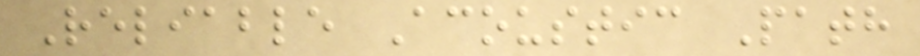Reliable Acoustic Path
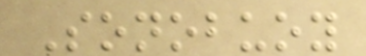Sonobuoy
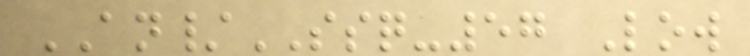AN/SSQ-57 Low
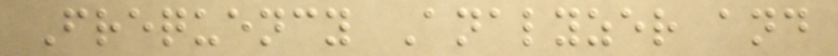Frequency Analyzer and
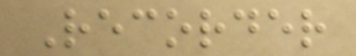Recorder
